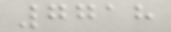7718
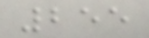255
